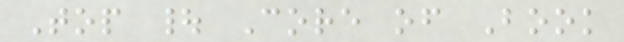Top | Core of Book
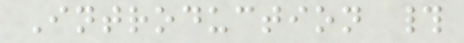Introduction #
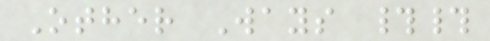Other Ways ##
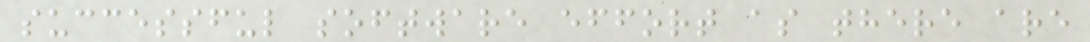successful software effort as there are
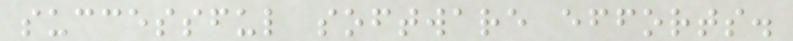successful software efforts.
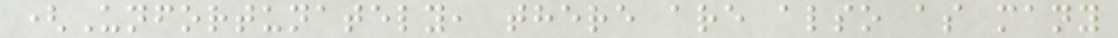(Unfortunately, there are also as many
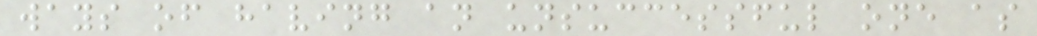ways of having an unsuccessful one as
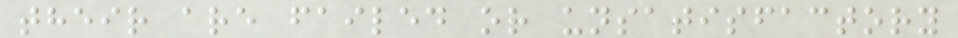their are failed or unsatisfactory
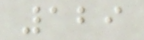129
